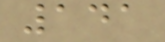141
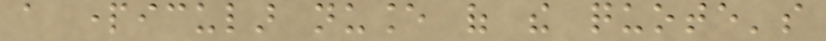a particular nuance of the quote's
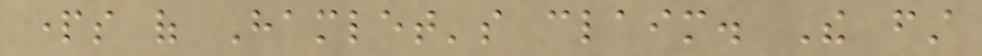parts of Hamlet's claim. The first
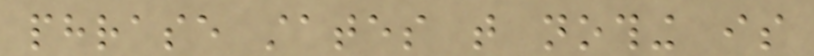phrase states that nothing is
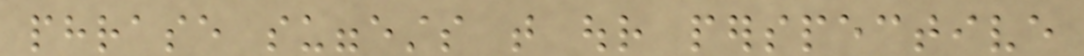phrase suggests that our perspective
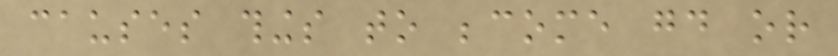causes things to become good or
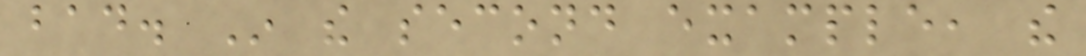bad. In the second example, the
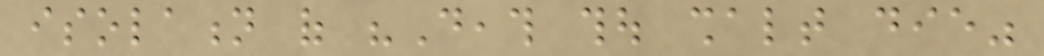isolation of "Death thou shalt die"
